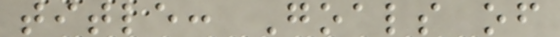title: Goals of
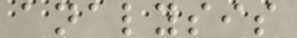analysis
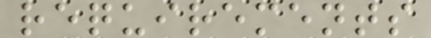requirements
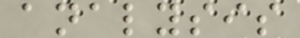analysis
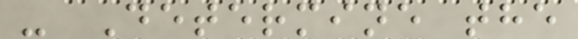- Determine the
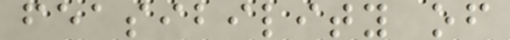feasibility of
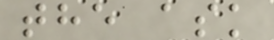the ask
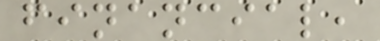financial,
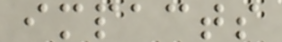impacts
